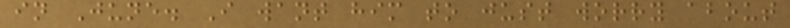in June. I want him to just worry about
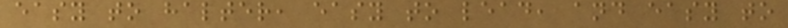easy to halter, easy to lead, and easy to
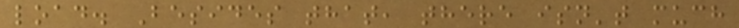load. Besides that, there isn't much
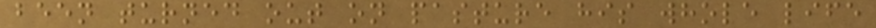been turned out on pasture his whole life
